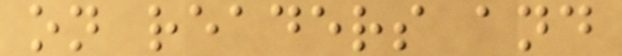on readers and
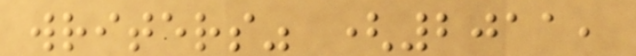writers" (2011,
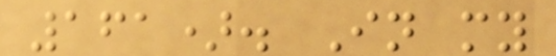161). In my
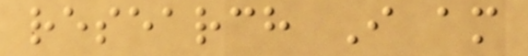research I am
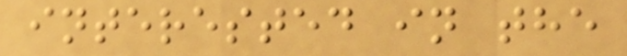interested in the
